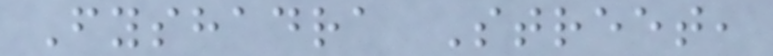Fyshadra Street,
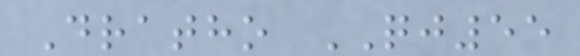Dratho QJ55
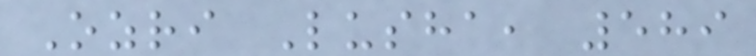Ozri Lusha, 589
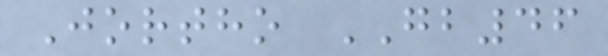Jortho GB46
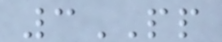3PP
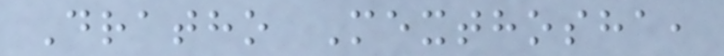Dratho Mexthosha,
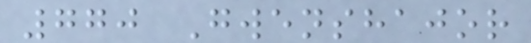770 Gwenshajor
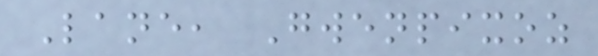Lane, Gwenpixoz
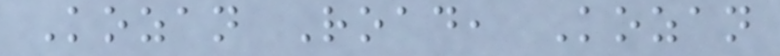Kozan Road, Kozan
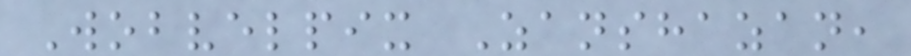Wobvelpix Zanshazan,
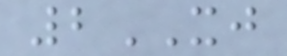2XJ
